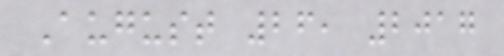August 26, 2017
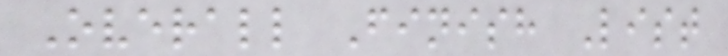Overall Finish List
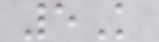5K
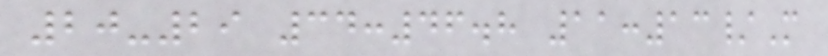20-29 34:46.8 11:13/M
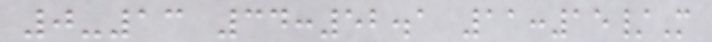0-13 34:52.1 11:15/M
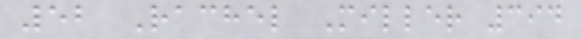52 Rachel Miller 394
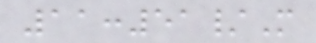11:51/M
